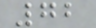72
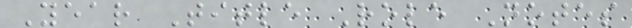Year Title Role Notes
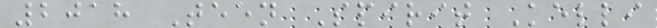2018 Teen Spirit Kelli
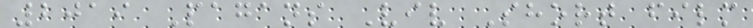2019 Pagans Viv Short film
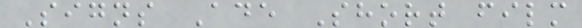Signs Ade Short film
